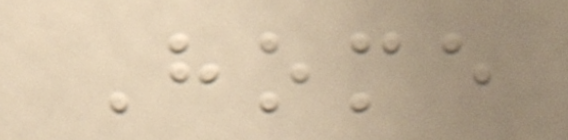Home
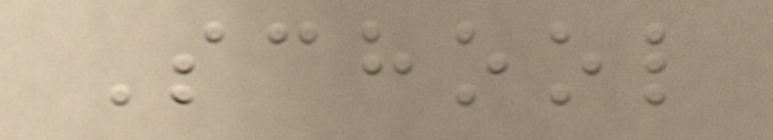School
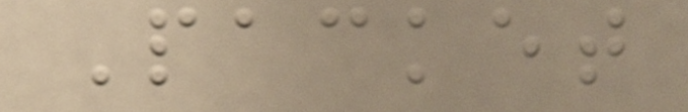Packet
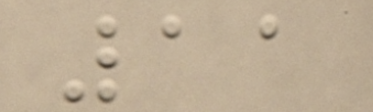11
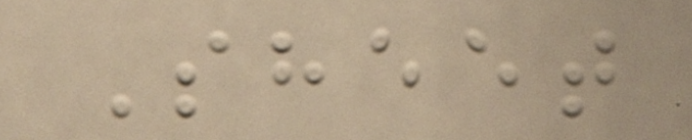Sheet
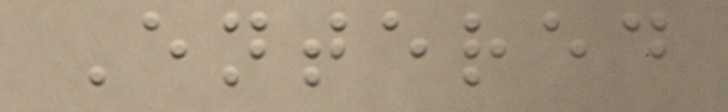Entered
